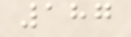187
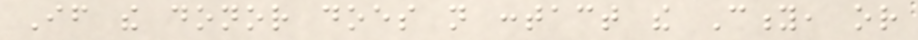If the donor does not contact the City, or
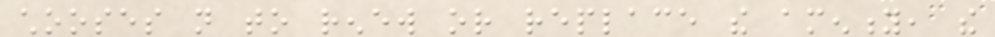chooses not to renew or replace the amenity, the
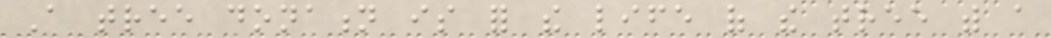A tree donation is for the life of the tree with a
